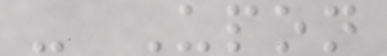- Upon
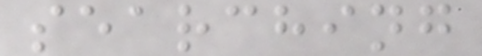searching
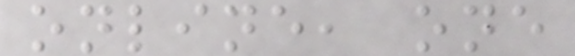online, one
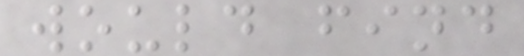would find
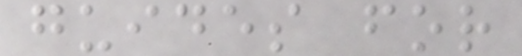guides for
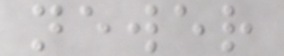newer
